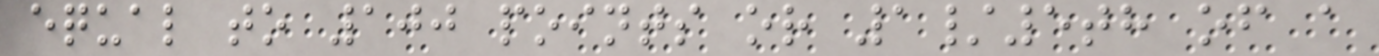equal to 100 points or 1/5th of a
